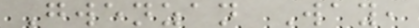Gwenzan Way,
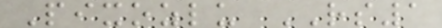Pixozlu RS1
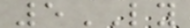5LY
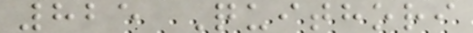825 Quithori
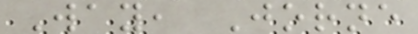Way, Jorne
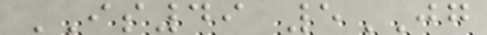IS49 5JG
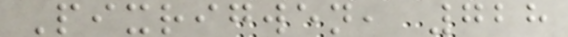Pixrigwen, 728
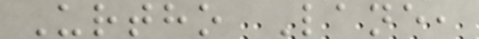Urtho Lane,
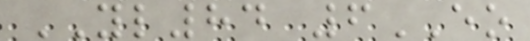YL84 6EO
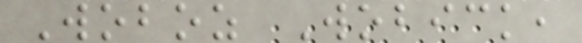Woboz Wobick,
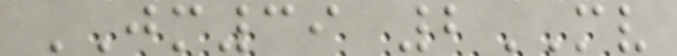JM39 2MV
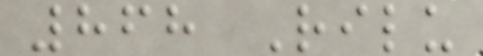868 Rilu
